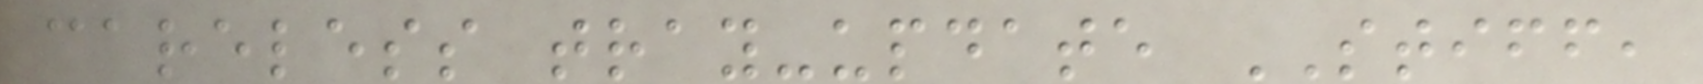careless tray-update STIFF,
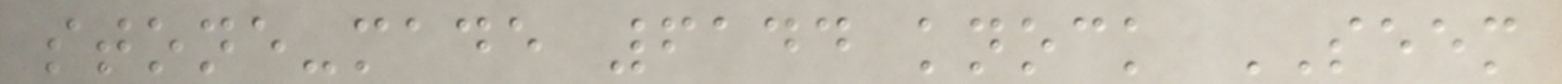stone-made 6144 knock SEEM
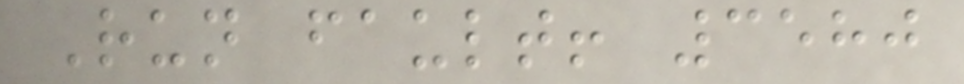Run fault! 3580
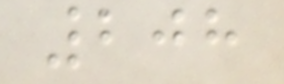208
